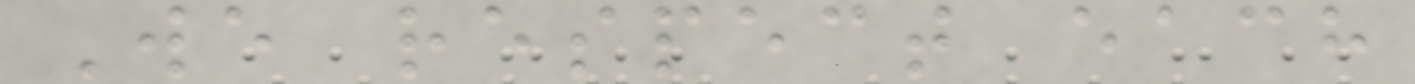We respect each
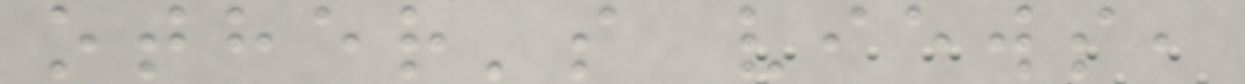other's views,
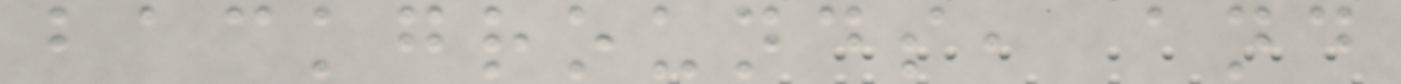backgrounds, and
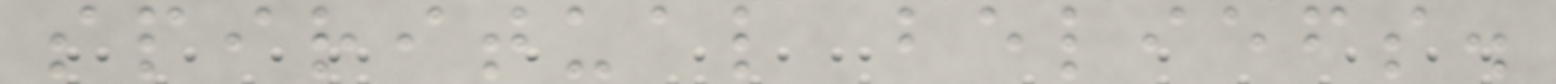spiritual beliefs.
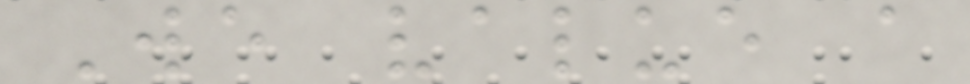We value a
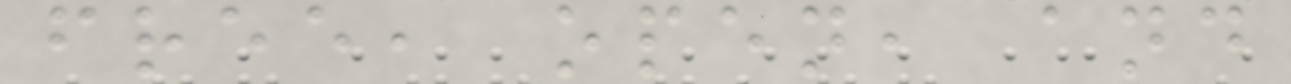free, open, and
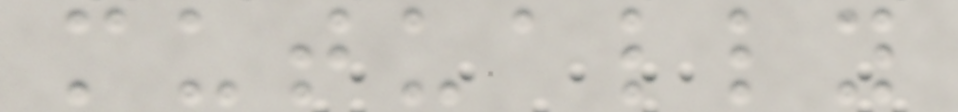mutually
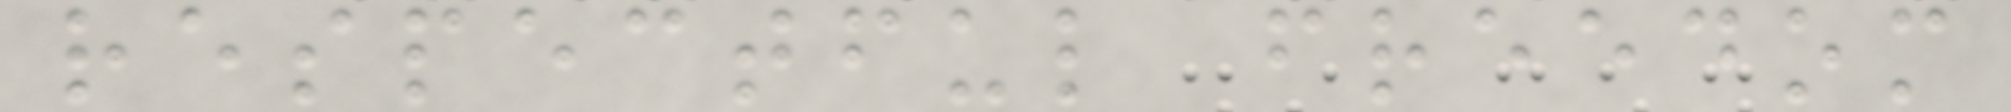respectful freedom
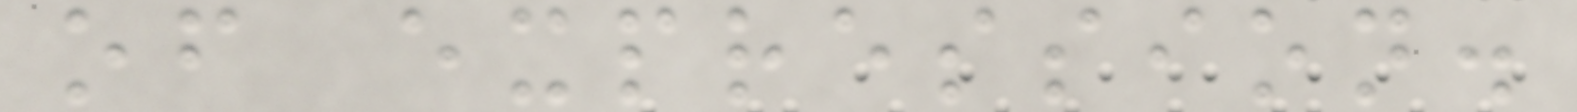of expression.
